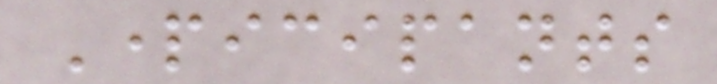Participants
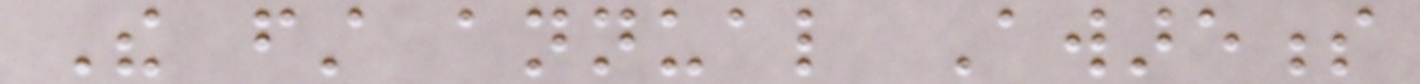The first annual Awareness
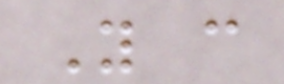You can
